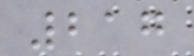217
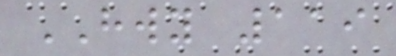HWY 119
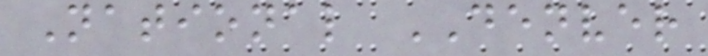National DENVER
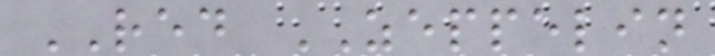RED ZEPPELIN
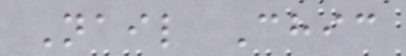Nail Chic
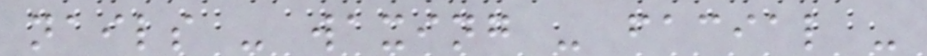nails - waxing - facial -
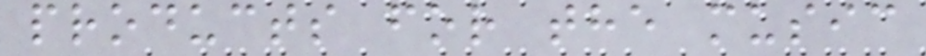products for the music
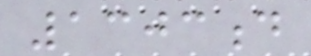1303d
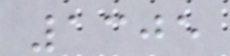1305
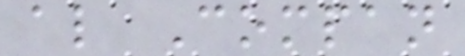al Compan
